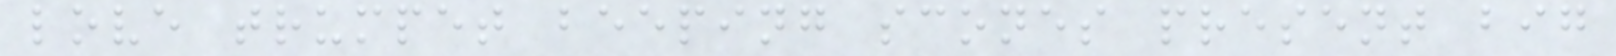love trumpet beeping scones present big
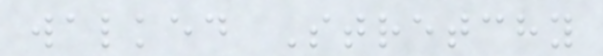walked Stretchy
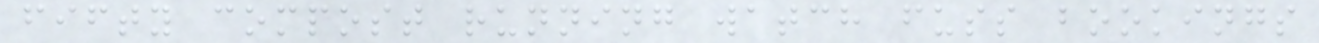fifty compost running watch fuss bookings
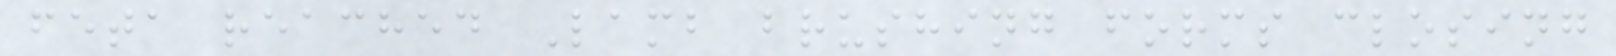feta reached Lamb brushing forms closing
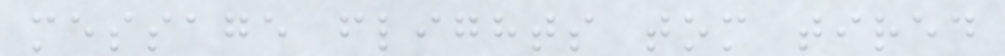message flights tom tired
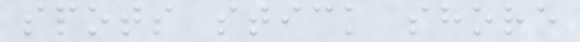spots stick shore
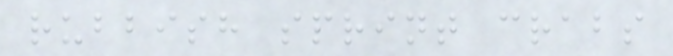rubbish sprint crabs
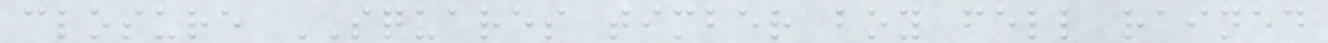closure SQUARES timber boy fell rained
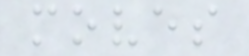moves
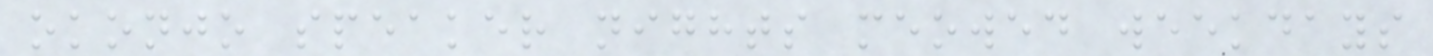okonjo speaker nights meowed weekdays
